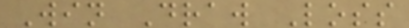Win Draw Loss
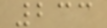233
